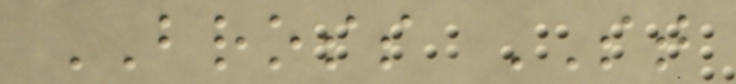BROSS ST
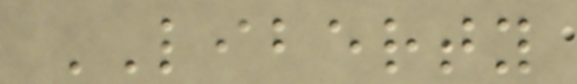LIBERTY
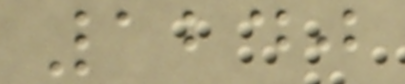1240
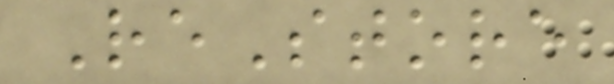ReStore
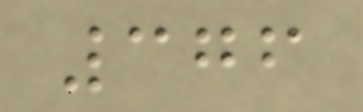376
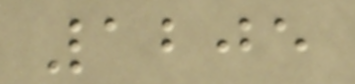1205
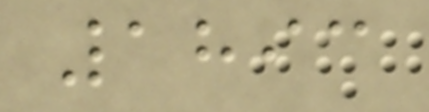1893
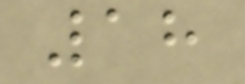18
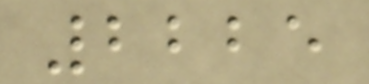2225
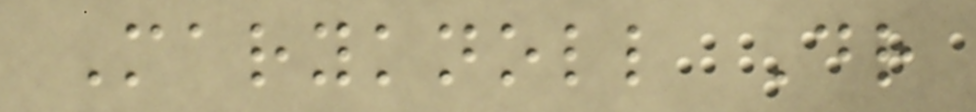Maryknoll Dr
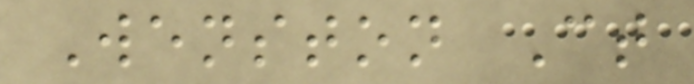Wenston Ct
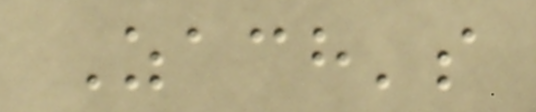Zach's
